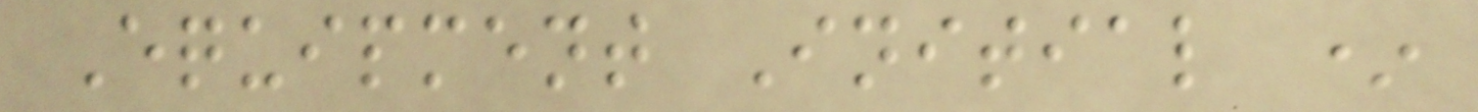Equipment Initial *
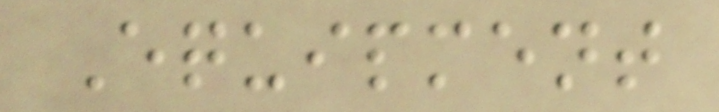Equipment
